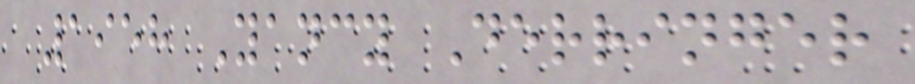1958 Yancy Derringer
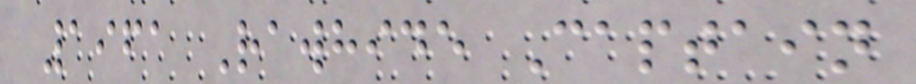1961 Rawhide Captain
